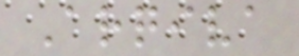Arqiva
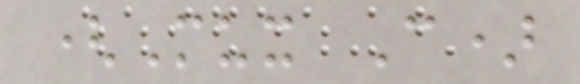(Mux C)
